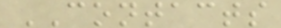CONTACTS
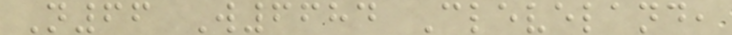N66 W6684 Cleveland,
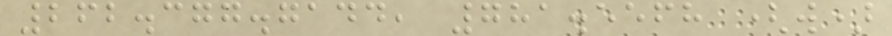262.377.7144, 781.5568 (w)
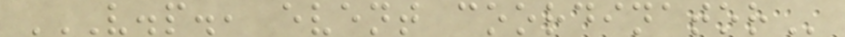V.P., EVENT COORDINATOR
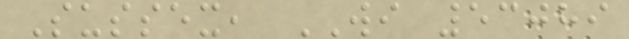Sussex, WI 53089
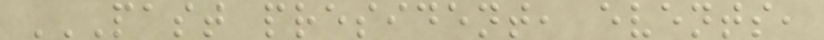PAST PRESIDENT, EVENTS,
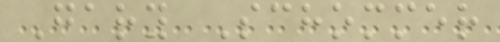Gary Schommer
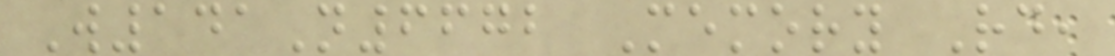W141N6672 Memory Rd,
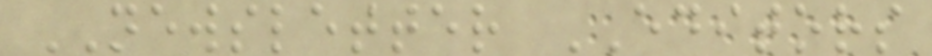NEWSLETTER EDITORS
